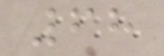68
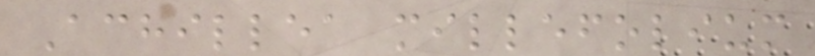Achillea millefolium
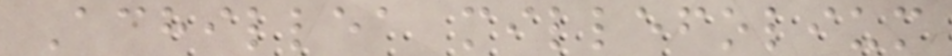Achillea millefolium
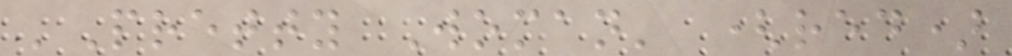'Pretty Woman' (red)
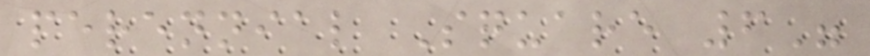perennial Square 6"
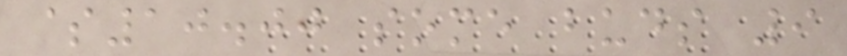$10.00 some buds 9
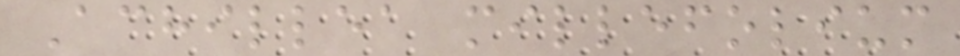Achillea millefolium
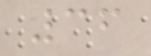36
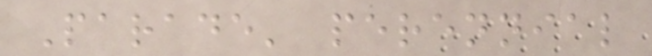Parade' perennial
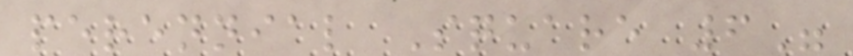perennial Square 6"
